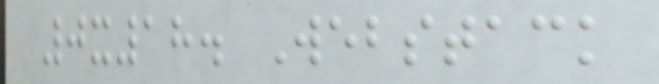0x18. Webstack
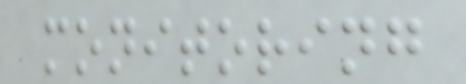monitoring
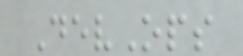DevOps
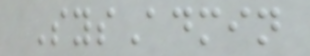SysAdmin
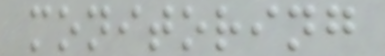monitoring
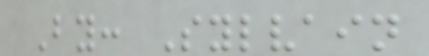By: Sylvain
